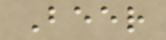Beer
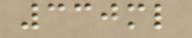330ml
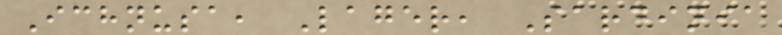Ichnusa, Lager, Sardinia
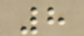8
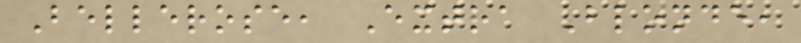Bellerose, Extra Blonde,
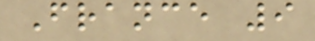France 9
